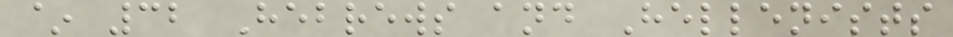~ 32 Hebrews and Hellenists
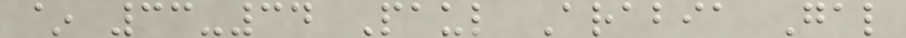~ 33-34 Paul Arabia Gal
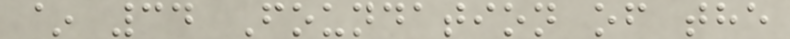~ 34 Foundation of the
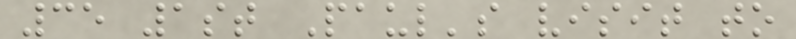35 1st Paul's visit to
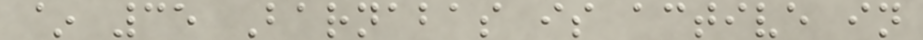~ 35 Barnabas is active in
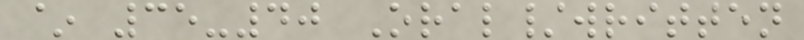~ 35-40 Oral/written
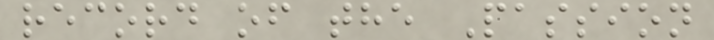record of the Passion
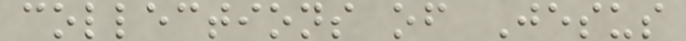collections of Jesus
